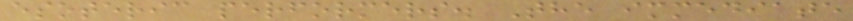esoteric performers. The immediate
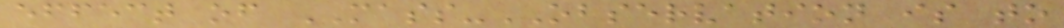effect of MASS-OBSERVATION is to
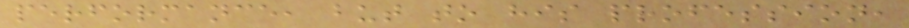performance, but to his profession,
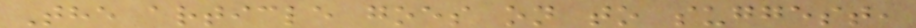The article goes on to suggest,
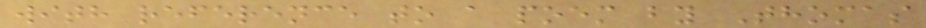with reference to a poem by Thomas
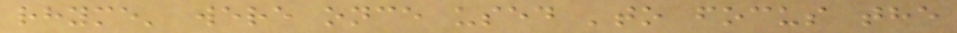rhyme' were once used 'to focus the
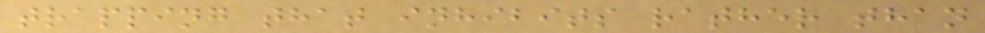trapping that inhibits rather than
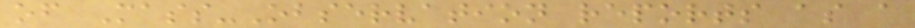of Mass-Observation reports as a
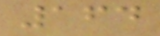164
